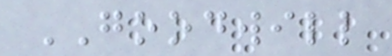GOODWILL
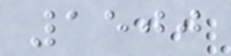1500
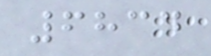6834
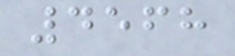4568
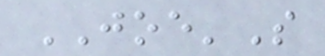JOE'S
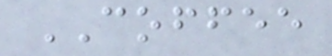COFFEE
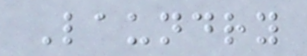Laundry
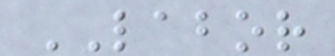LABOR
